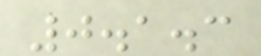0.1.3
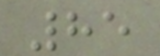85
